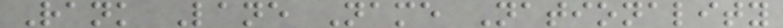Rank Lane Name Nationality
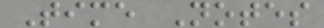Time Notes
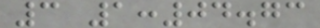3 1:04.73
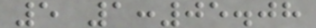5 1:05.08
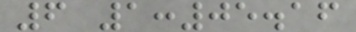6 1:05.16
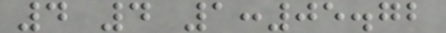4 4 1:05.72
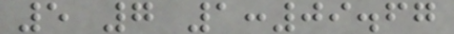5 7 1:09.67
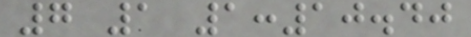7 1 1:10.40
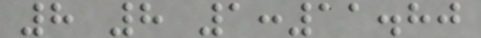8 8 1:11.80
